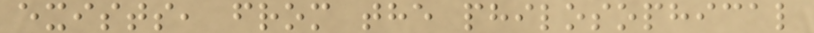exists, from the philosophical
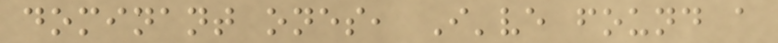dominant ones, I've found a
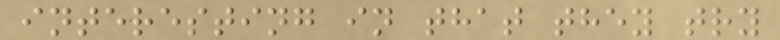interesting in that they try
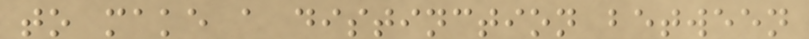to make a distinction between
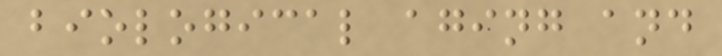biological aging and
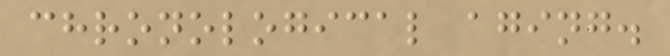chronological aging.
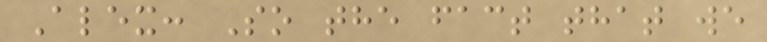Alex: So the fact that we
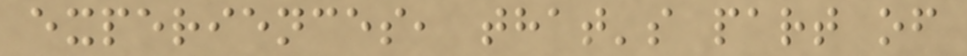experiences, that's part of
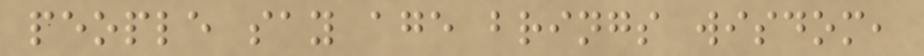people say age brings wisdom,
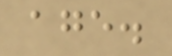age.
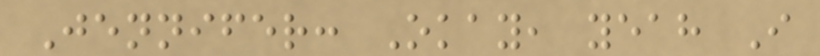Jennifer: Okay, yeah I
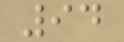94
